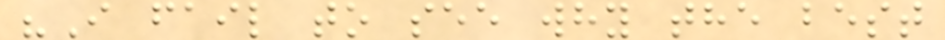"I fail to see why the best
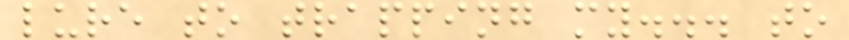lure to trapping my... to
